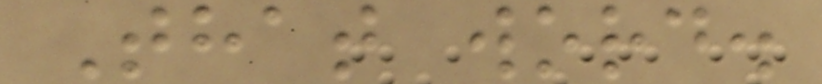That word.
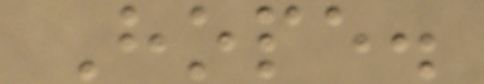Hope.
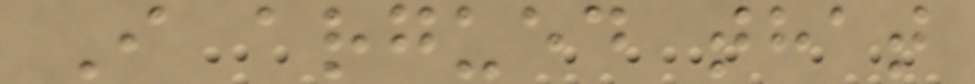I argued that
